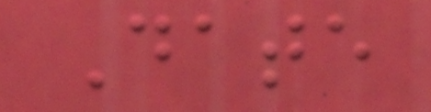Date
